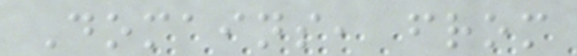Domains, from
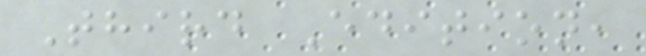Third Edition,
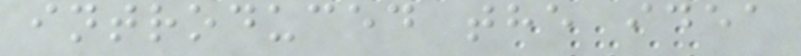introduced the idea
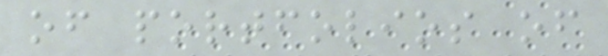of portfolios of
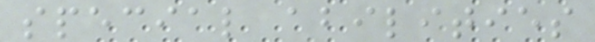special abilities
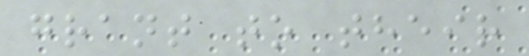grant to their
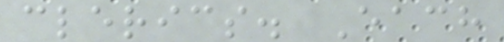clerics. Each
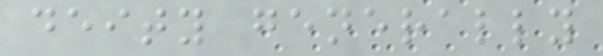deity generally
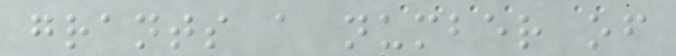grants a number of
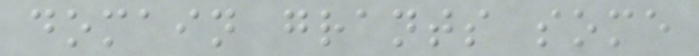domain grants some
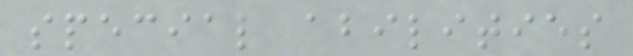special abilities
